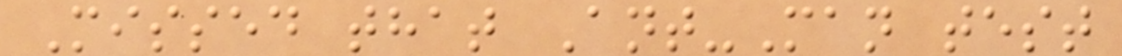Missed that Ant-Man test
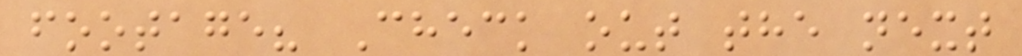footage? Check out the next
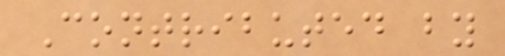Contributed by
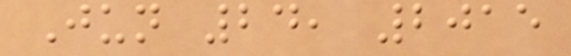Jun 24, 2015
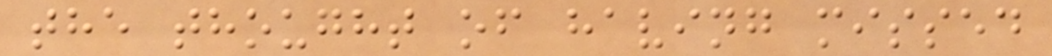the thought of having missed
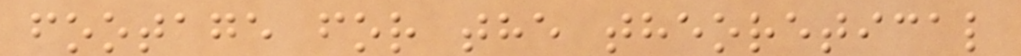footage for the theoretical
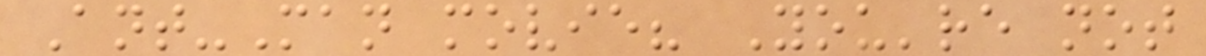Ant-Man movie? You're not
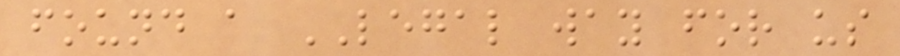found a LEGAL way for us
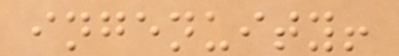ingenuity!
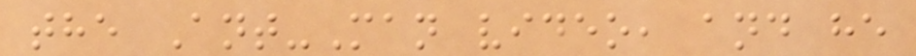the Ant-Man video, and he
